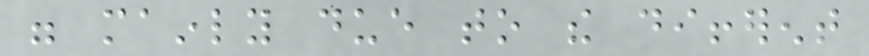were mainly due to the different
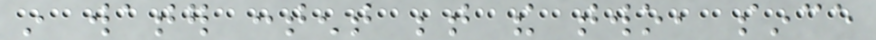in water content between the two, since
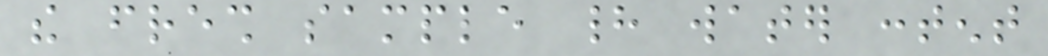the fresh sample had water content
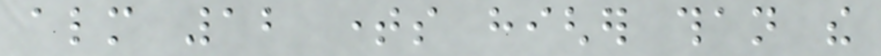almost 12 times higher than the
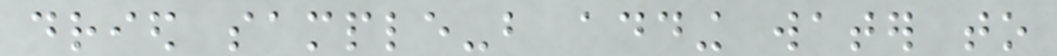dried sample-but adding water to
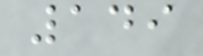149
